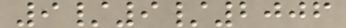9/9/2006
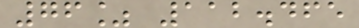76% 112.465
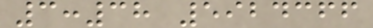3:38 5924366
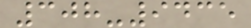308-9435
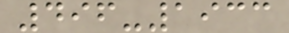496-1933
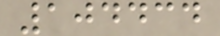104434
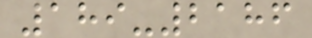189-2186
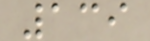139
